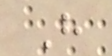H
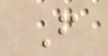F
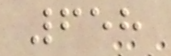658
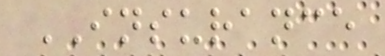INSURANCE
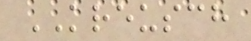KREUSCH
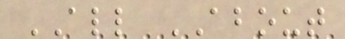ALL ABOUT
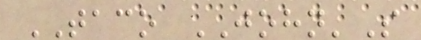TACO JOHN'S
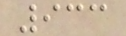933
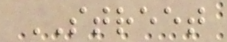STREET
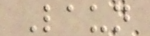Laun
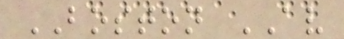BOSTON AV
